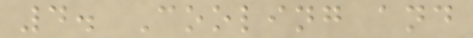4. Cooling and
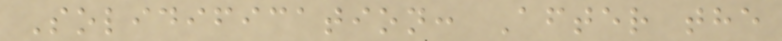Solidification: After the
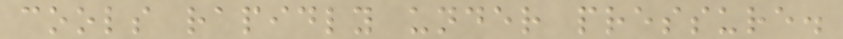cools rapidly under pressure.
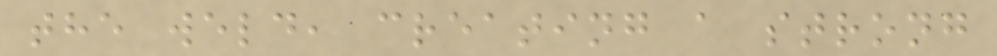the weld, creating a strong
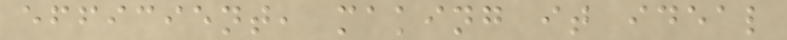efficient, making it ideal
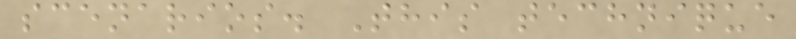scenarios. This technique
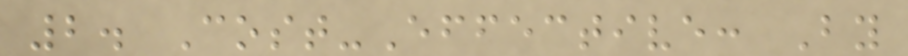2. Cost-Effective: By
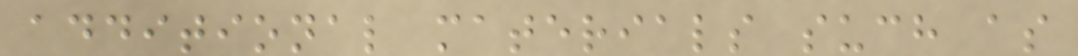additional materials such as
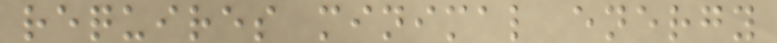requires minimal energy
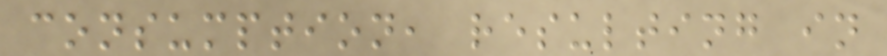consumption, resulting in
